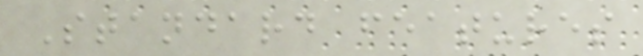Standard features
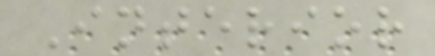Interior
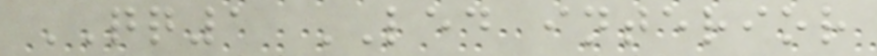QQ1 LED interior
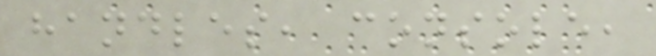handles, console,
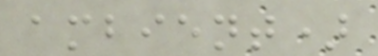ambient)
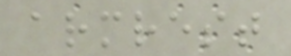armrest
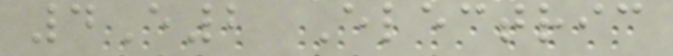4E2 Electric
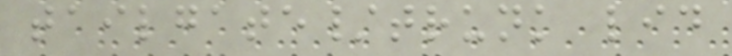tailgate/trunk lid
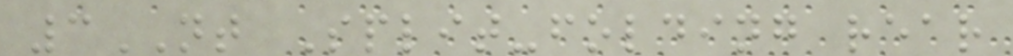3NT Split-folding rear
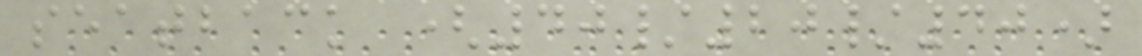seatback (40/20/40)
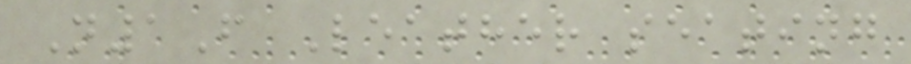N1F Leather seating
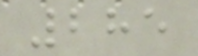285
